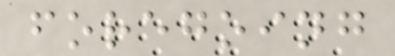foregoing
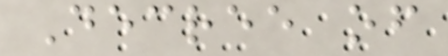Decree of
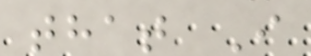that I
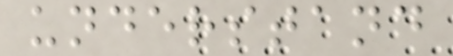understand
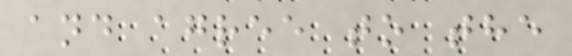and agree to the
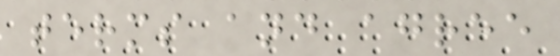terms and agree
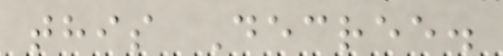this Decree.
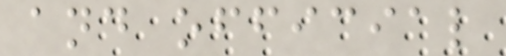and official
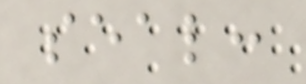seal:
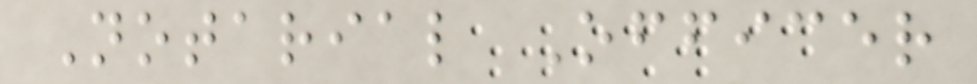Notarial Officer
